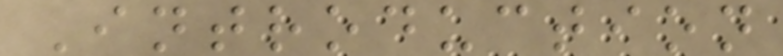Introduction
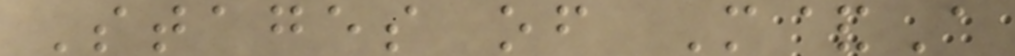Stages of M&A
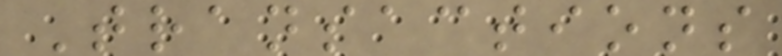Transactions
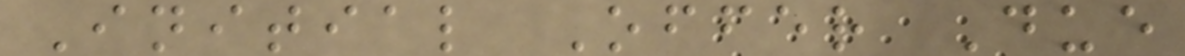Initial Offer Due
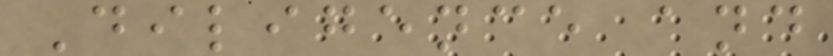Diligence and
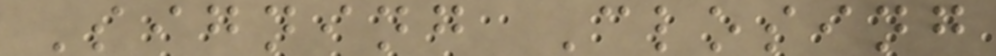Signing Closing
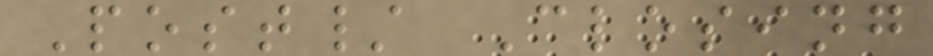Post/ Closing
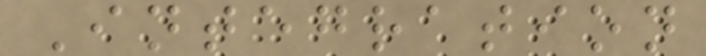Integration
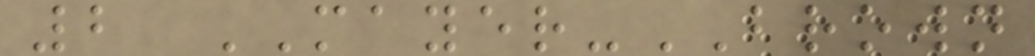2 MAYER-BROWN
